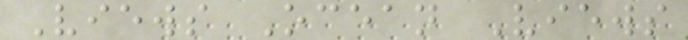Views Ocean Views
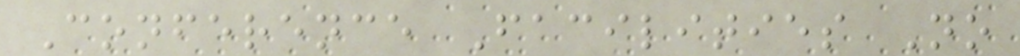Conference Facilities No
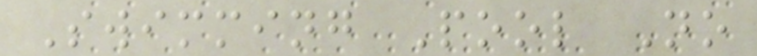Swimming Pool No
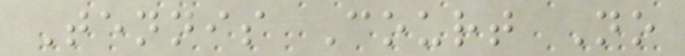Tennis Court No
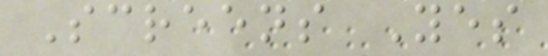Screens Yes
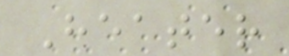Heater
